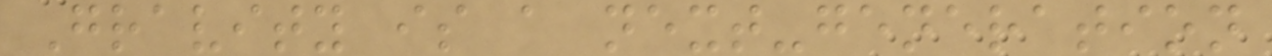Gravity is a next-generation
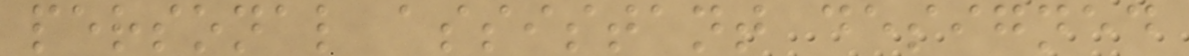personal assistant designed
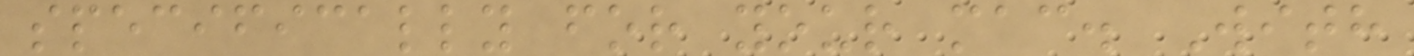specifically for your mac. With
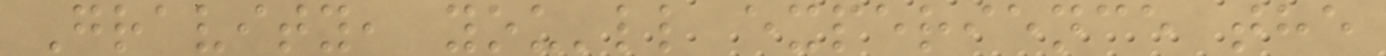Gravity, you'll experience the
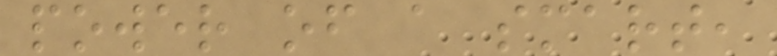power of a smart,
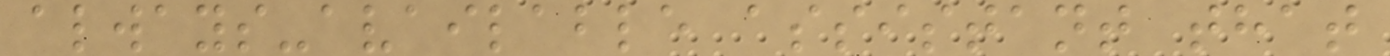always-available assistant that
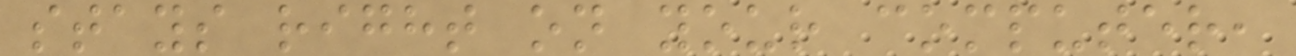stays right on your computer,
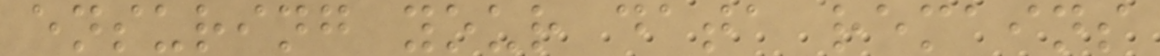ensuring your data remains
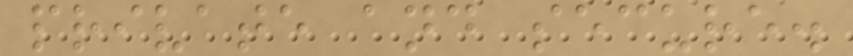private and secure.
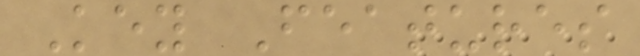Key Features
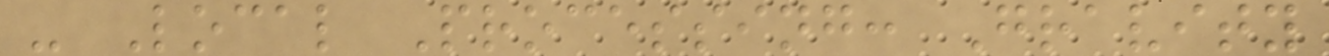- Local Processing: Gravity
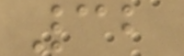32
